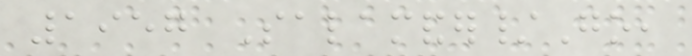1957 Salamander/Go,
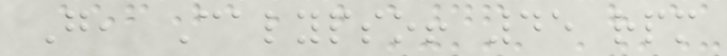Go, Calypso! 45 rpm
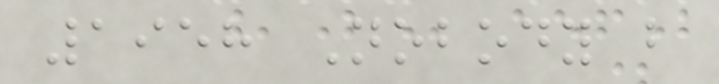1958 Nobody but
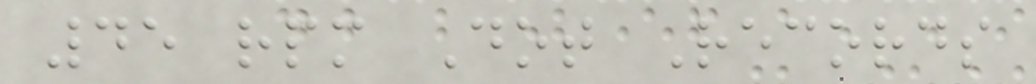45 rpm Dot Records
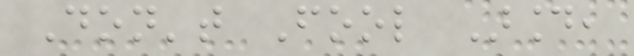Don't Fool Around,
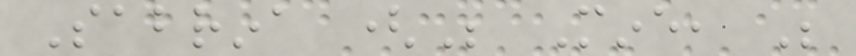Sabrina (Be Mine, Be
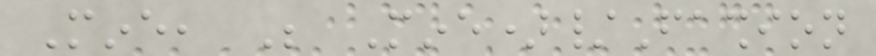Mine, Be Mine)/Fashion
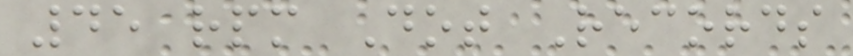45 rpm Dot Records
